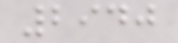2940
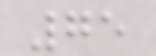75
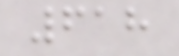618
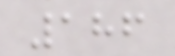186
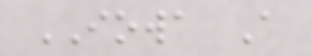IOWA A
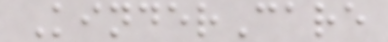KinderCare
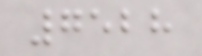7528
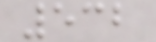532
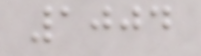1004
